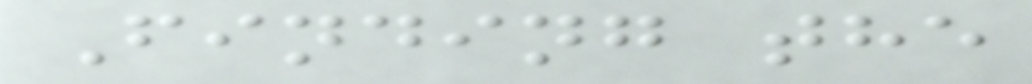Finding the
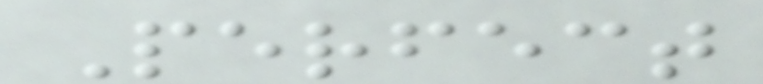Perfect
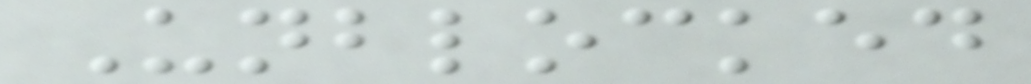Unblocked
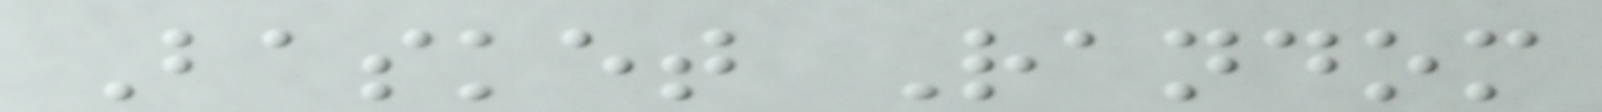Basket Random
